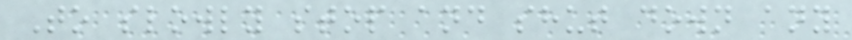To slowly stop and shut down any
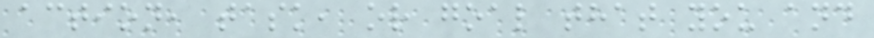action, task, or goal that you and
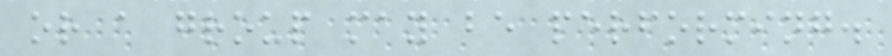or a group may be performing.
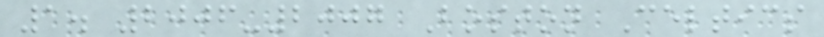1. 2006-2007 Boston Celtics
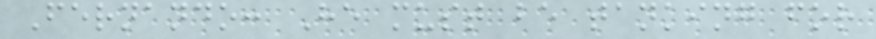Fernando: He must be tanking for
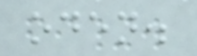oden.
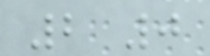2 0
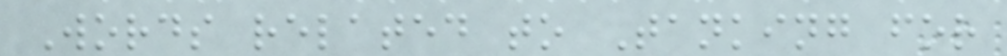Words related to Tanking for
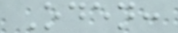Oden:
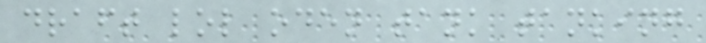draft lol oden tank tanking
